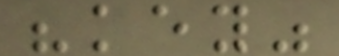"key"
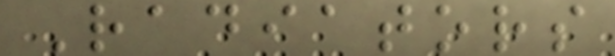Radiators
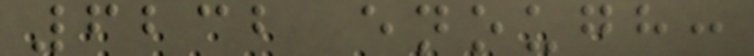6232 enough:
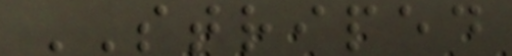STRIPED
